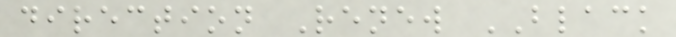direction Renew BLACK
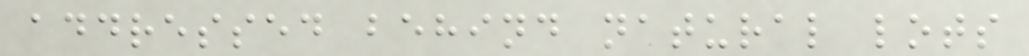addressed behind natural lots
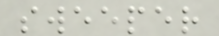sweeper
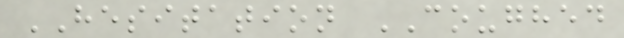HESITATION COUGHED
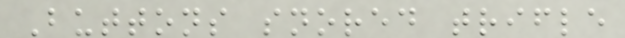Buttons snored trifle
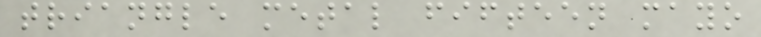triangle metal fifteen mayo
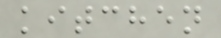kitchen
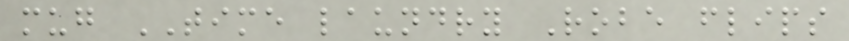mug TIME laundry Robe flips
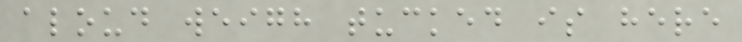aloud weigh tucked is here
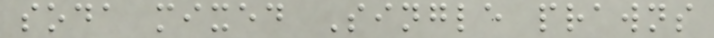soda mixed Single prawns
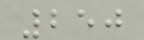250
